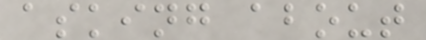asking about
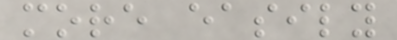more easily
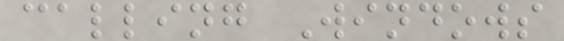calling Windows
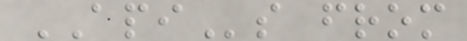APIs from
